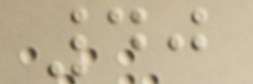40
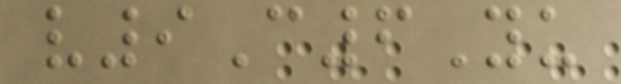v9C6Yu
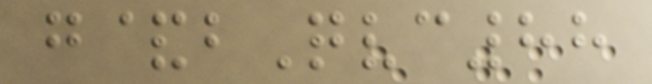g&bQvc88
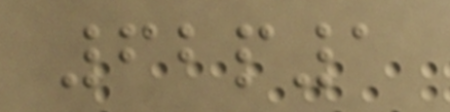62p1
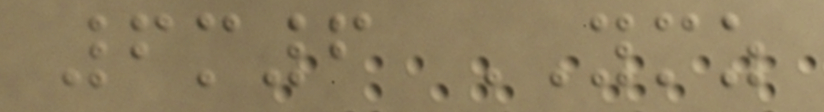6m6 YMZ
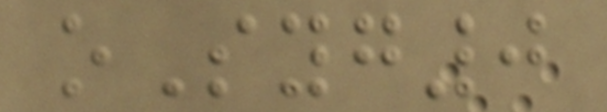oSyg0
